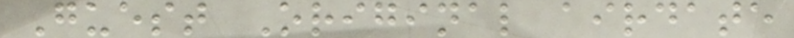Guest Original airdate
